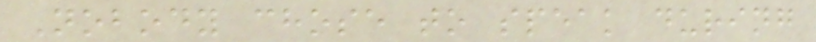Nobody chose to speak during
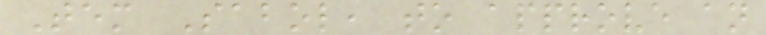Tem Sabol, to approve an
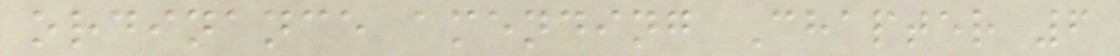ordinance amending Chapter 6
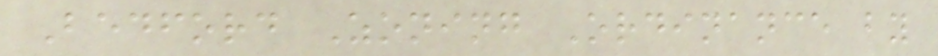Bedford Zoning Ordinance by
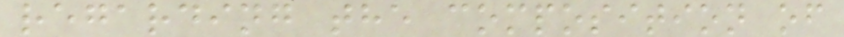regarding the composition of
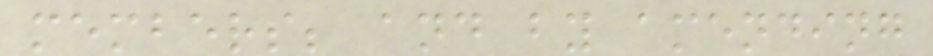members; and by amending
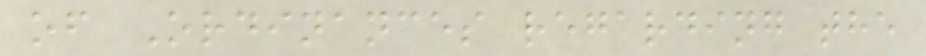of Ordinances regarding the
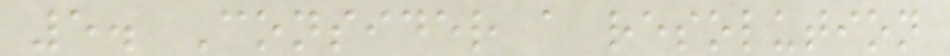5. Consider a resolution
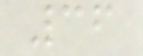36
